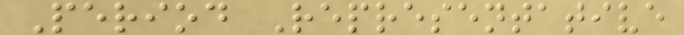Period Representative
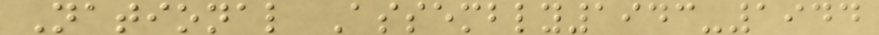National Assembly1943-1944
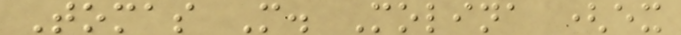Tomas M. Molina (ex
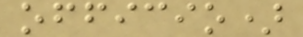officio)
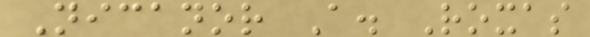Nicanor A. Roxas
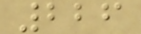226
